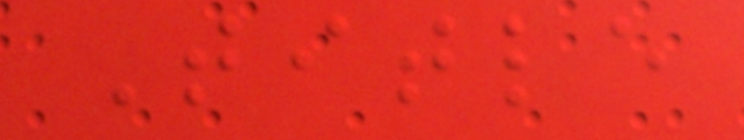Title
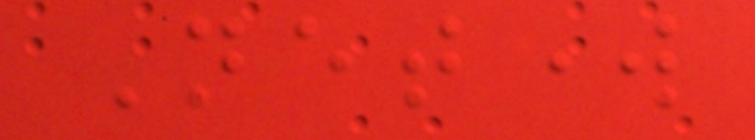Network
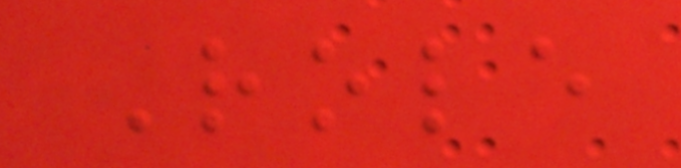Role
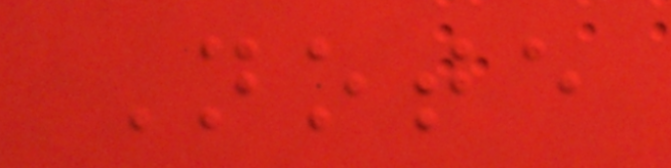Note
